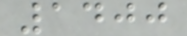1400
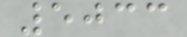5033
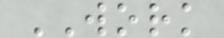WORK
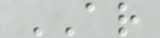AR
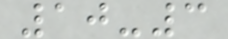10-3
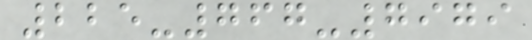225-767-7979
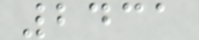2431
